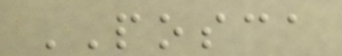POSCA
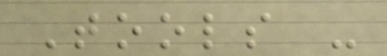Tools -
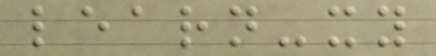learn-xy
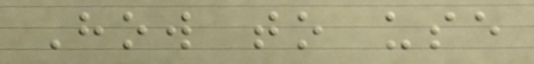How to use
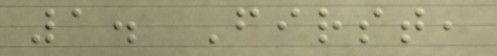1. First,
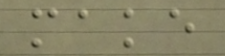make
